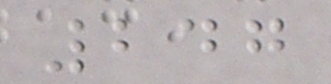247
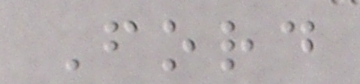Ford
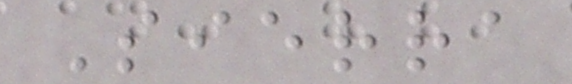Sierra
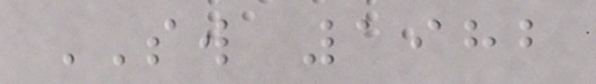SW 1982
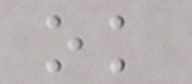ok
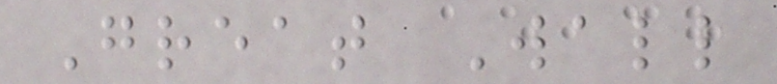Great Wall
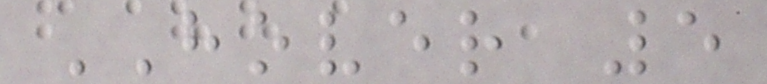HOVER 5
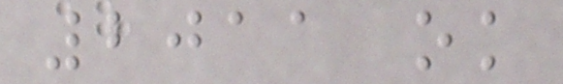2011 ok
